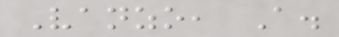Vanzo, A.
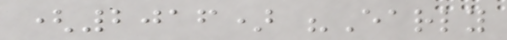(2016) "Early
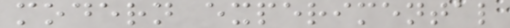modern experimental
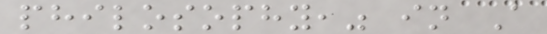philosophy," in A
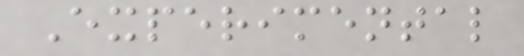Experimental
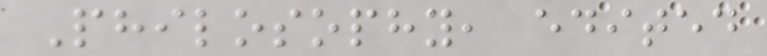Philosophy, edited
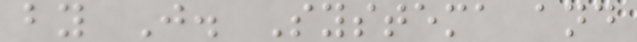by J. Systema and
